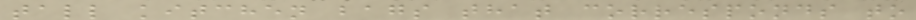tall kitchen bags that corresponds to
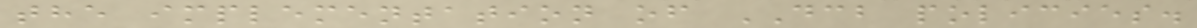the implementation of DCB policies.
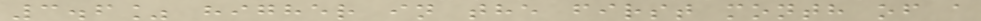3.6% higher in the first month of a
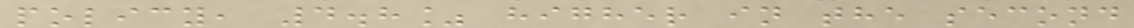policy, 4.8% higher in the second
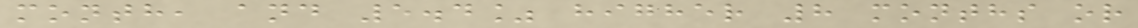month, and 5.4% higher 8 months or
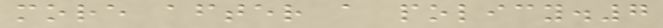more after a policy.7
